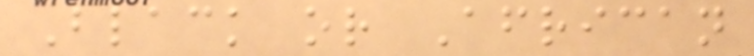Black or African
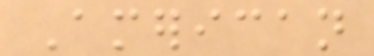American
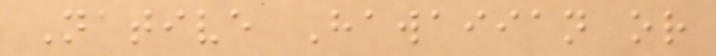Native Hawaiian or
